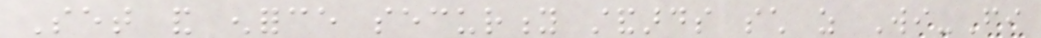Set and enforce security standards such as Wi-Fi
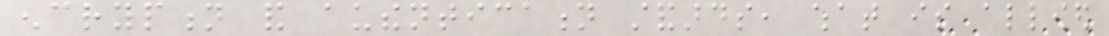encryption and authentication standards, what is allowed
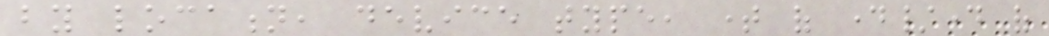by location, device type, time of day/day of
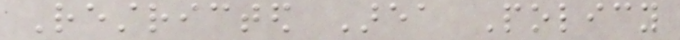Restricted Area Policy
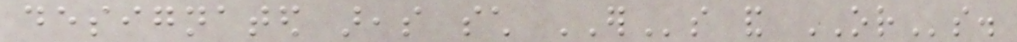designated areas such ERs and ORs.
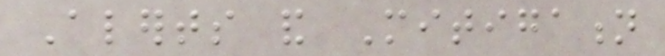Alerts and Mitigation
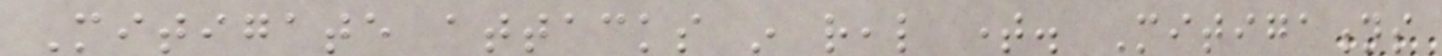Mitigate attacks in real time. Mitigations
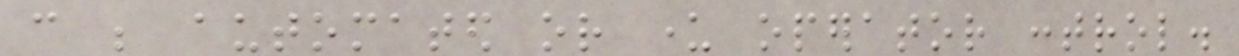can be automated or under operator control.
